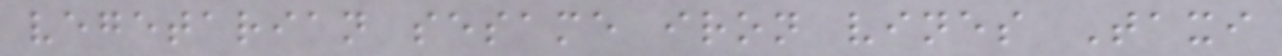vegetarian sesame iron vines Taxi
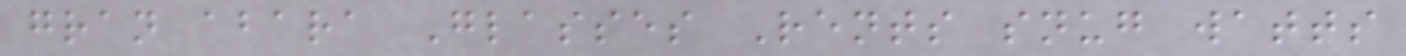gran abara Glasses Rents snug watts
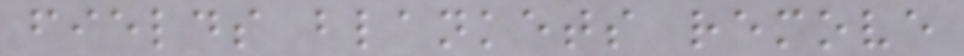fields blankets remove
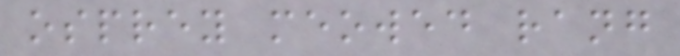osprey meowed rang
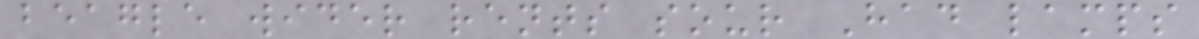beagle wider rents sour Had lamps
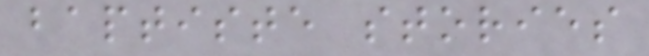baptiste stories
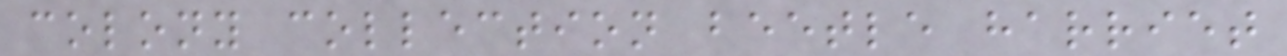colony collection beetle harriet
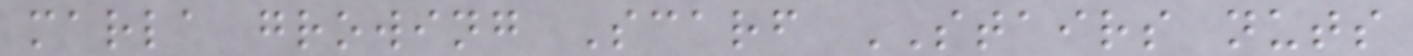marla growing Scarf STAIRS nuts
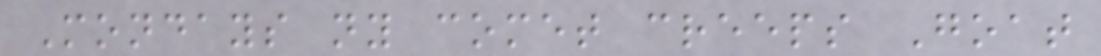Mondays ny comet creeps Goat
